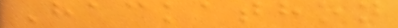Hackathon
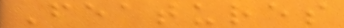Features
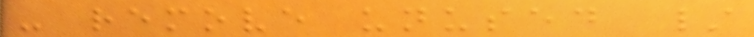- remove unused /
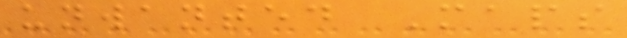unwanted Maps
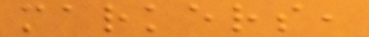markers,
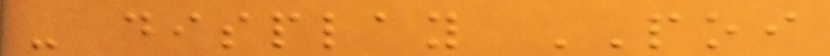- display POI
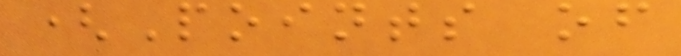(Points of
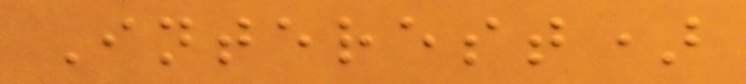Interest)
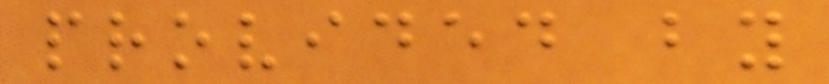provided by
